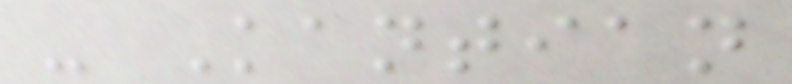- Kantian
